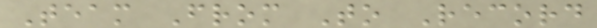Team From To Record
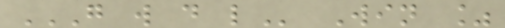G W D L Win %
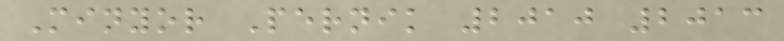Minyor Pernik 2010 2013
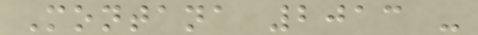Montana 2013 -
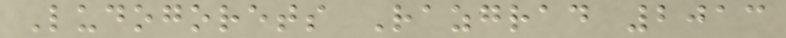Ludogorets Razgrad 2013
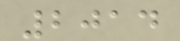2014
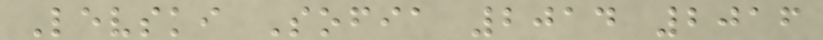Levski Sofia 2014 2016
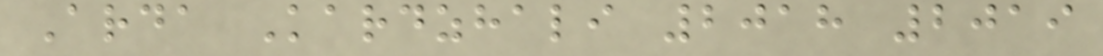Arda Kardzhali 2018 2019
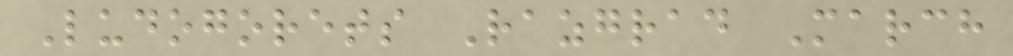Ludogorets Razgrad March
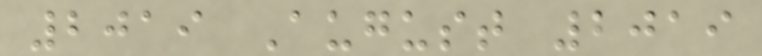2019 August 2019
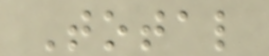Total
